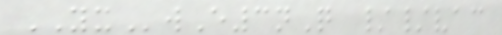YXwE3nQ //vac
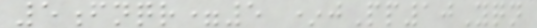5fnqr=5 *jPp10Yqn
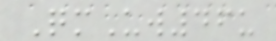QmUw46u
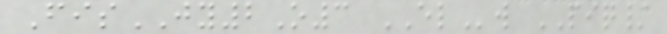FisJY2O3 ELw PIQ/
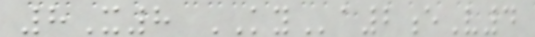8X8 KYa2eV4
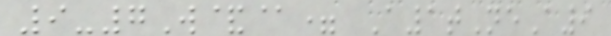9-7W&@= A1tNeA9
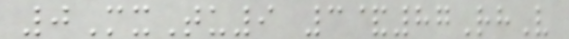0MxTu9 3&87RhV
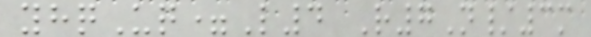yhqUq=L4 R7N/3m
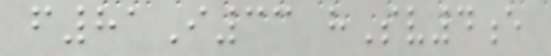f81I33 hSv4e
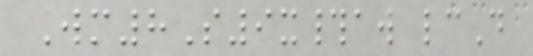Wm8S9x#aw lcD
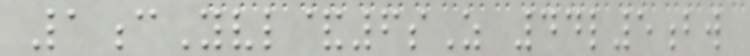1cYvl&6sZ 44l5bw
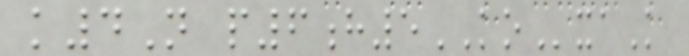k4N p6h5KOxaK
